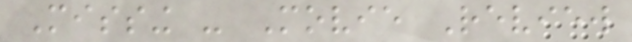Missing - Movie Review
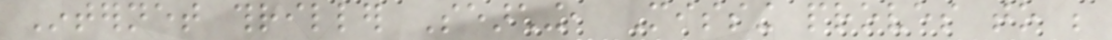Internet thriller Searching, Missing proves to be
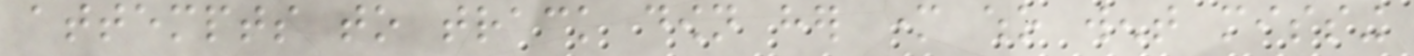attempts to track down her mother who went missing
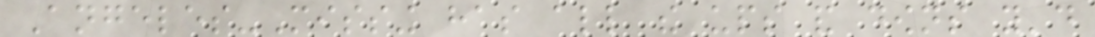Angeles-Missing has all the ups and downs you'd
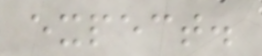expect.
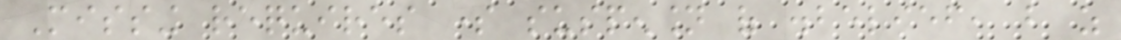Missing requires some suspension of disbelief, but as
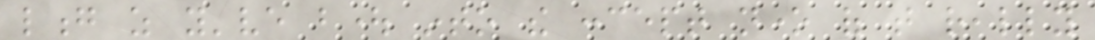long as you've bought into the concept none of that really
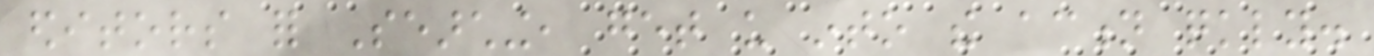editors for Searching, get us into the action quickly.
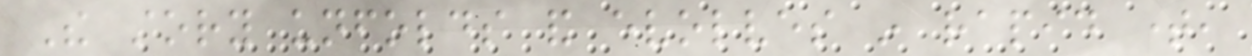The story unfolds and evolves in rapid time,
